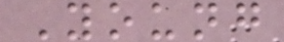Young
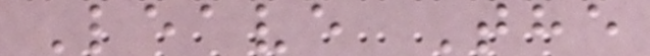Leave The
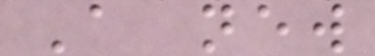A new
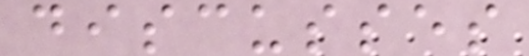discusses
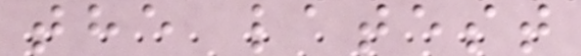the latest
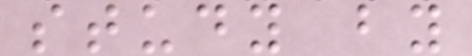study by
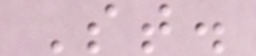St.
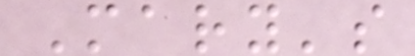Mary's
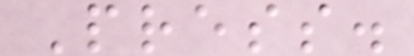Press.
